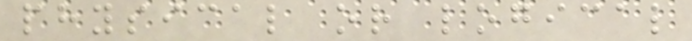physical or logical
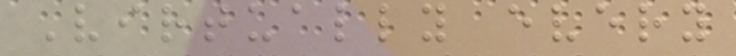Virtually every
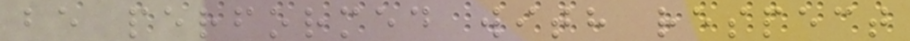be performed with respect
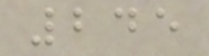245
